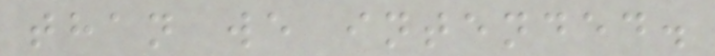than we intended.
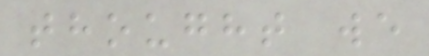thought we
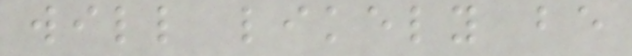will likely be
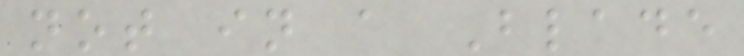not in a Blade
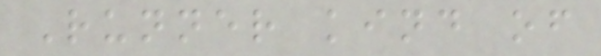Runner kind of
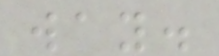way.
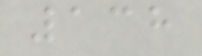138
